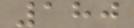180
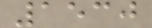1530
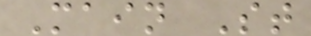Main St
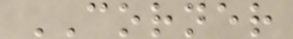CORNER
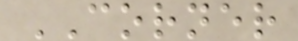CORNER
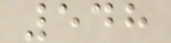548
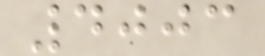4003
